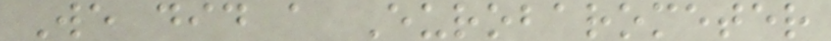We did a Eurobarometer
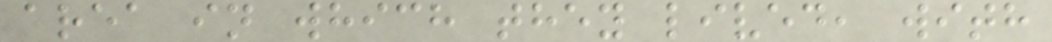area in which they lived, with
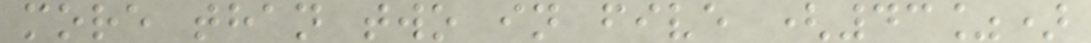more than two in five (43%)
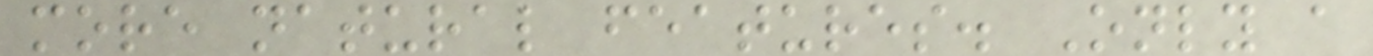more natural features. Only a
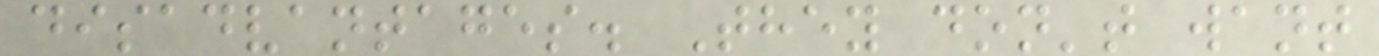disadvantages. They don't want
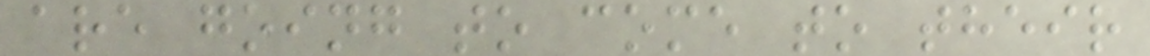are going to come to their
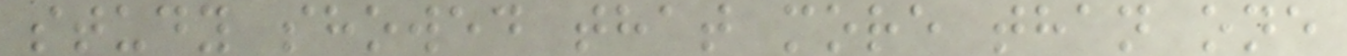study showed that more than one
